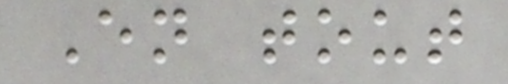En tout
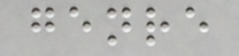genre
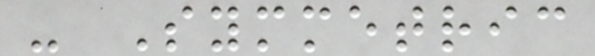- Symmetric
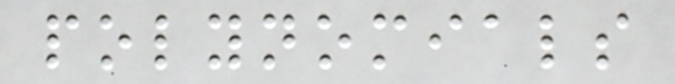polynomials
